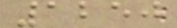1250
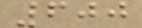600
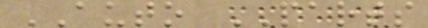AUTO PARTS
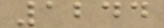1244
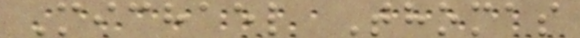Michael Thomas
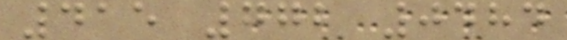415 772 0484
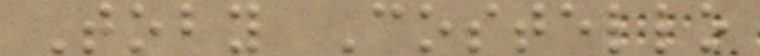Toby Costello
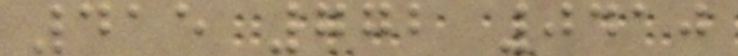415 772 0410
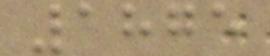1875
